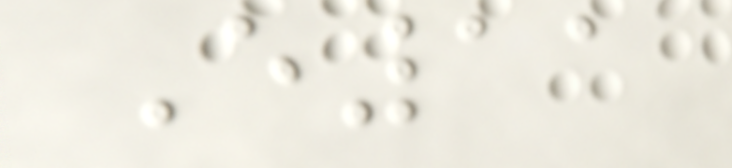E11
